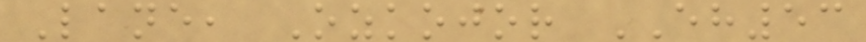Lane, Ozkojor EH53
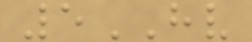5HV
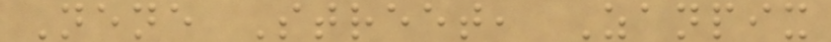Nene Street, Zanpix
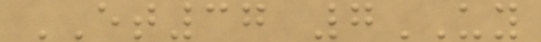ET37 7UY
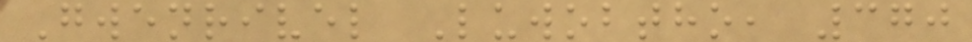Gwenrivel Luwobtho, 370
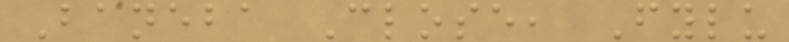Baneba Close, Fylu
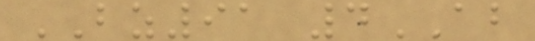BZ91 4AB
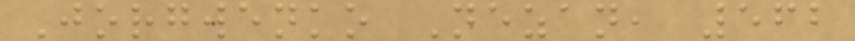Jorgwenko Nezan, 562
